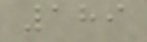189
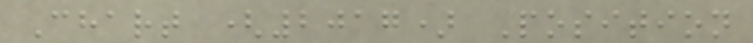Chart (2017) Position
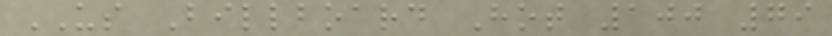US Billboard Hot 100 79
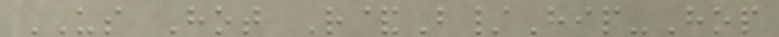US Hot R&B/Hip-Hop
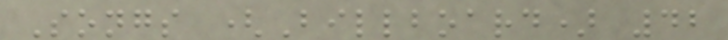Songs (Billboard) 42
